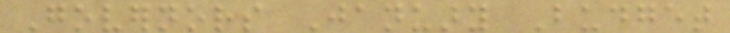Governors January Budget
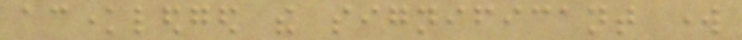acknowledged the significant work
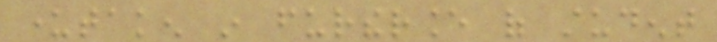undertaken in furtherance of student
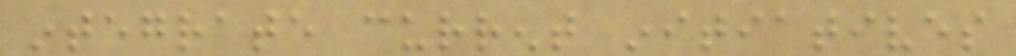integrate current initiatives
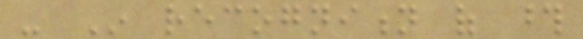- In recognition of those
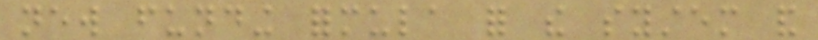new funding formula for the system and
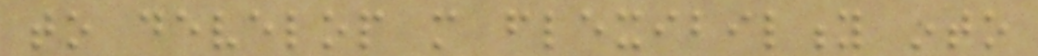to develop more flexibility into
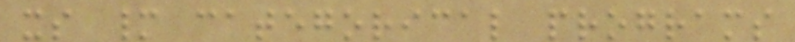its many categorical programs
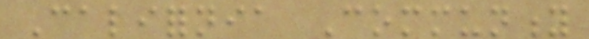California Community
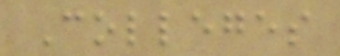Colleges
